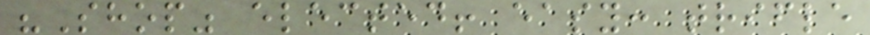"Shop" elected! easy: trifle
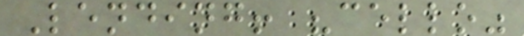Lending! "cello"
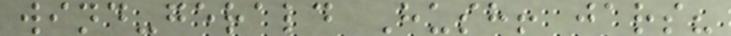wind-gerald Hush! jars?
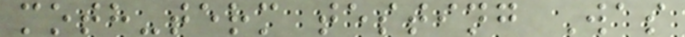moth-term testing Was
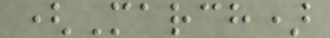(March)
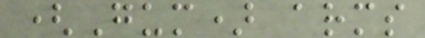(Gum) arms
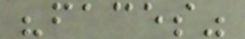"faces"
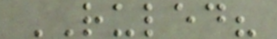RULED?
